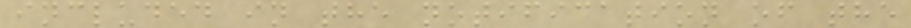included in the notification of the
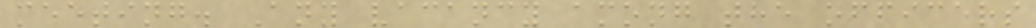meeting. Any vacancy among the officers
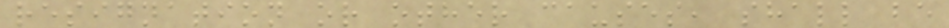resignation or other causes, shall be
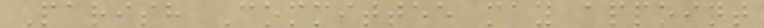Parish Committee may appoint
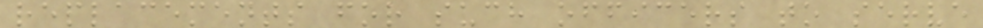replacements for such officers to serve
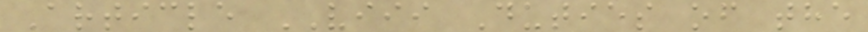Article VIII Duties of the
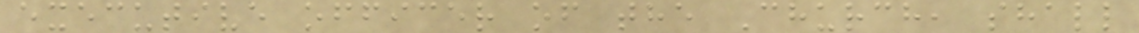executive officer of the Church, shall
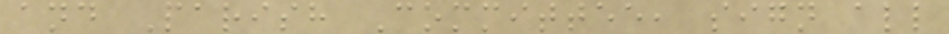and Parish Committee, sign all
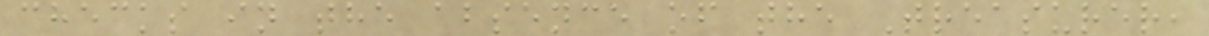checks in the absence of the Treasurer,
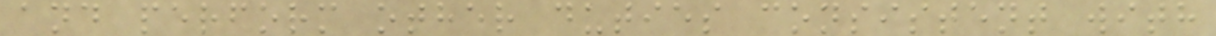and perform other duties consistent with
